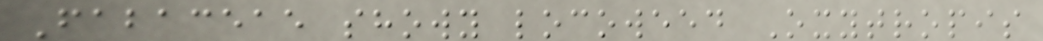Fabaceae showy locoweed Oxytropis
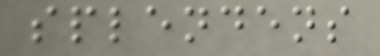splendens
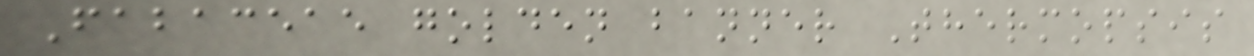Fabaceae golden banner Thermopsis
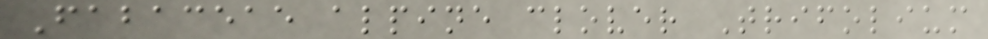Fabaceae alpine clover Trifolium
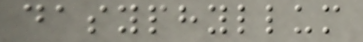dasyphyllum
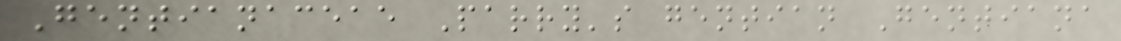Gentianaceae Parry's gentian Gentiana
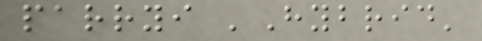parryi 'Hybrid'
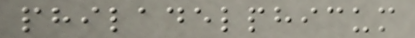philadelphicum
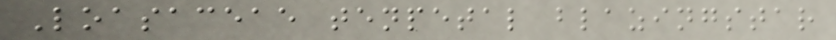Loasaceae tenpetal blazingstar
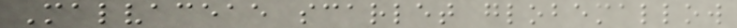Malvaceae scarlet globemallow
